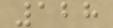128
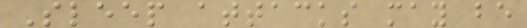Sleep attacks may be
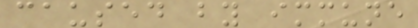caused by immune
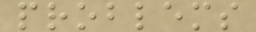problems
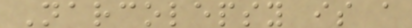Narcolepsy is a
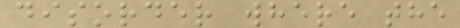disorder where the
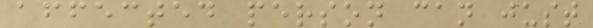affected person can just
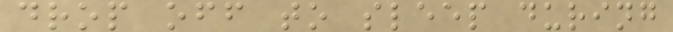drop off to sleep during
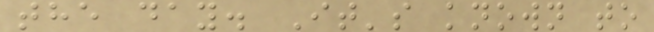the day. It's known to
